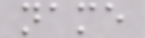name
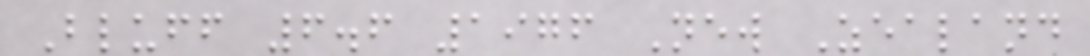Bluff 6.6 1976 New Zealand
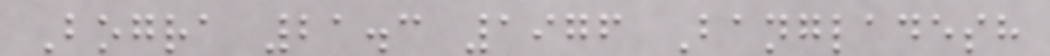Bogra 21.3 1976 Bangladesh
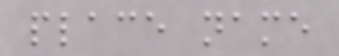place name
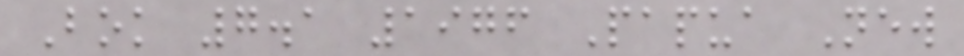Bok 7.1 1976 Papua New
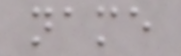name
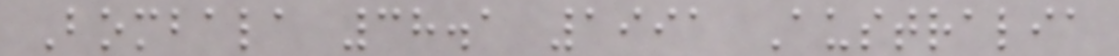Bombala 38.1 1991 Australia
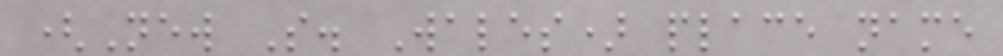(New S. Wales) place name
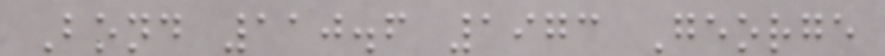Bond 110.6 1973 George
